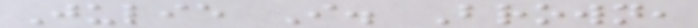Julie I. Brown,
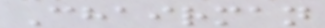Chairman
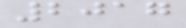2017
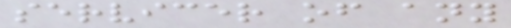servicer of any
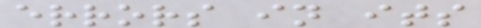errors in its
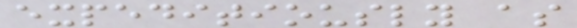expeditiously as
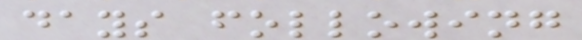days following
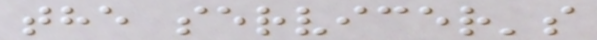the servicer's
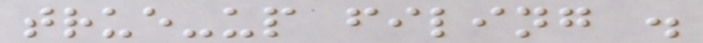true-up filing .
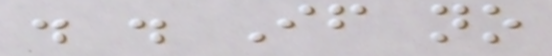. . If no
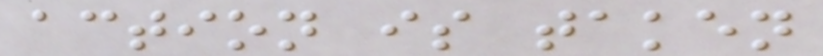action is taken
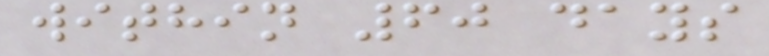within 60 days
